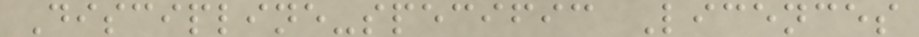Discipline-specific Licences
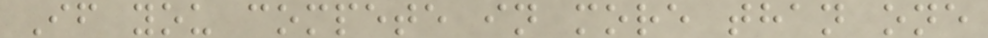If you compete in more than one
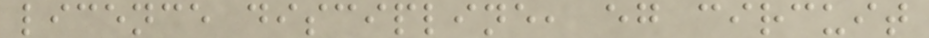licence discipline, eg circuit
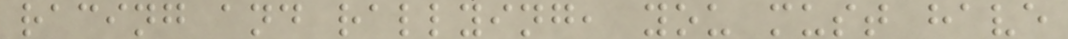racing and rallying, you must have
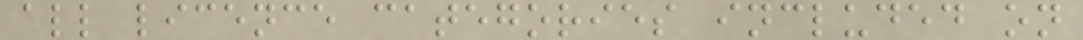all licence categories included on
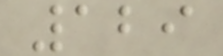129
